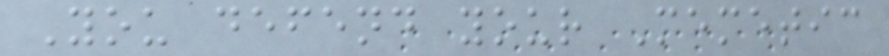You defend your Memetic
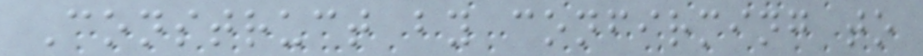Construct by confirming to
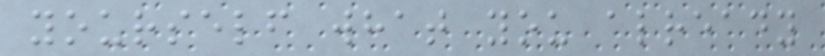yourself what you already
